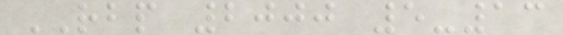RBP 2000 5-13
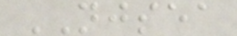NJSEA
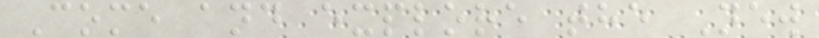Come and explore the New
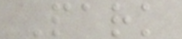Park
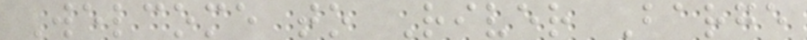Welcome to River Barge
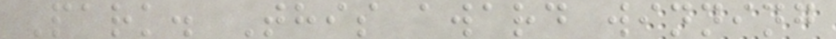Park. This award winning
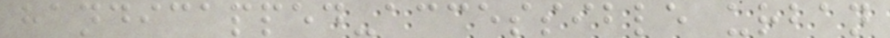handicapped-accessible urban
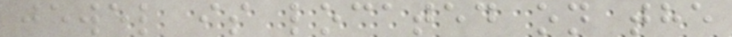jewel is located on the
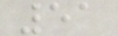51
